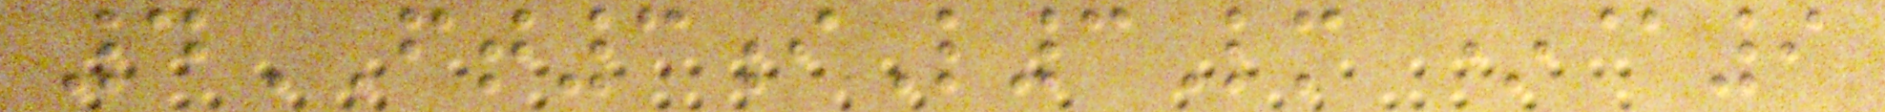4FT3iL3Lm *@9
